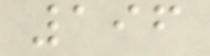196
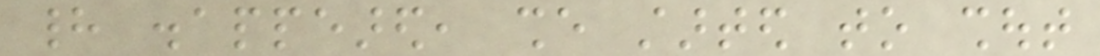had disappeared, she started to shout
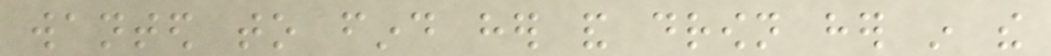wanted to find her and drown her in the
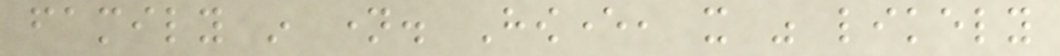family in name. However, it was likely
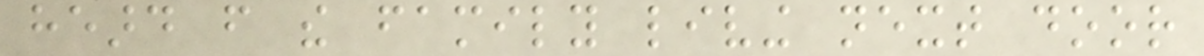heard from the family living next door
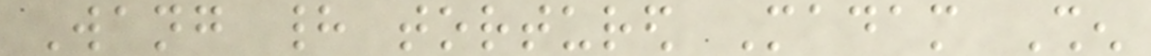Wang had tortured Madam Shen
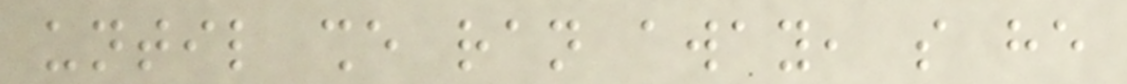until she ran away, so he
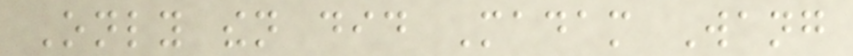Only then did Madam Wang
